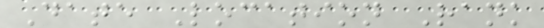Date Location Rank
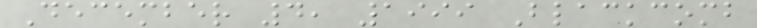December 4, 1999 Blackcomb
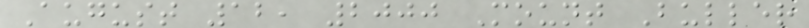August 12, 2000 Mount Buller
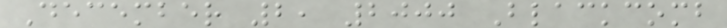December 2, 2000 Blackcomb
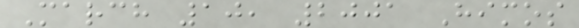March 10, 2001 Himos
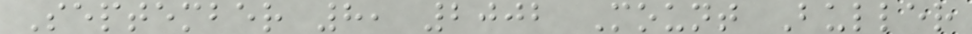September 8, 2002 Mount Buller
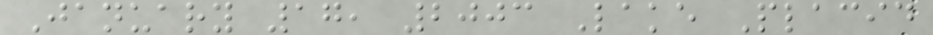January 17, 2003 Lake Placid
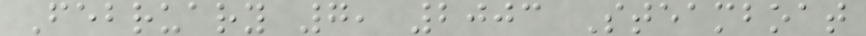February 7, 2003 Steamboat
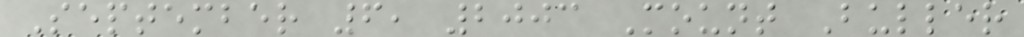September 6, 2003 Mount Buller
